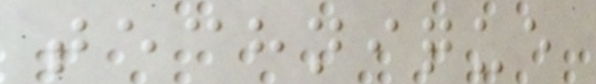technique
